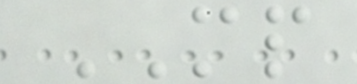MP
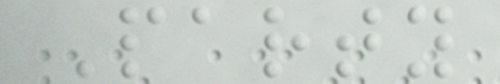Party
